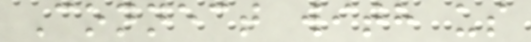Connect with us
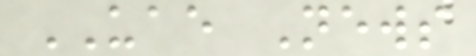UAE News
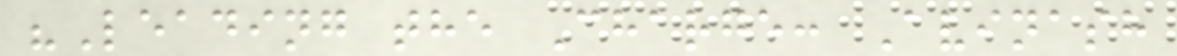"Leading the Charge: Avinash
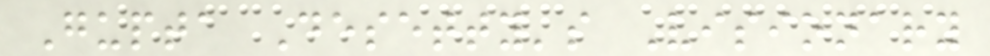Gupta Desetty's Visionary
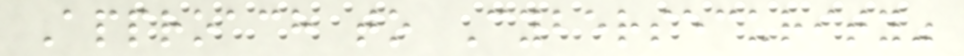Approach to Cybersecurity"
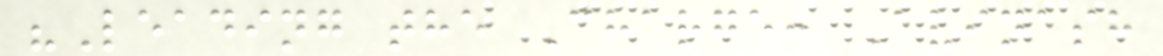"Leading the Charge: Avinash
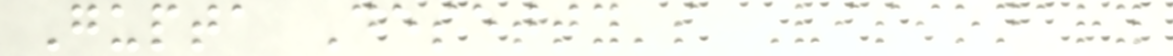Gupta Desetty's Visionary
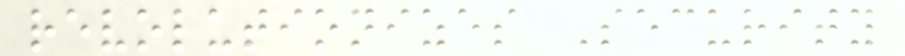revolutionizes Security
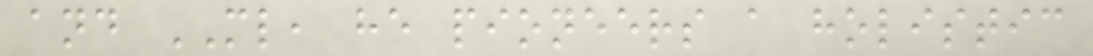and ML, he pioneers a holistic
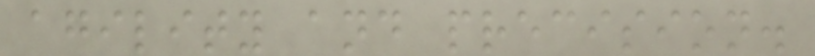agility and precision.
